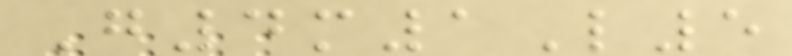G4m1L5
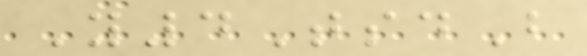Y4TsdB
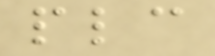plc
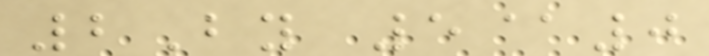2By 5@0
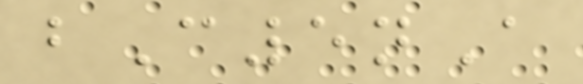bC5nA
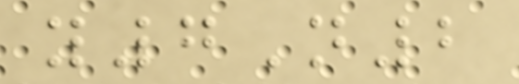y7N2
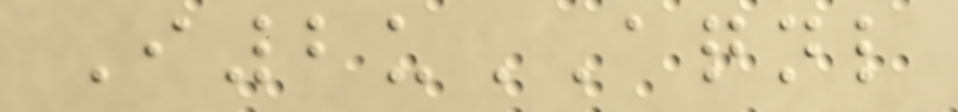I2uAQNL
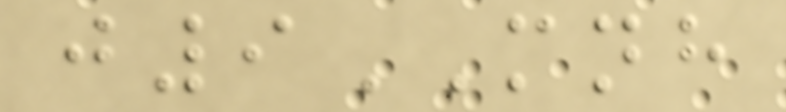j9MNH
